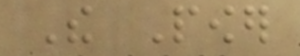The Power
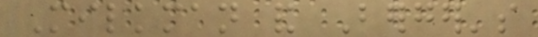Milkman and Berger's
